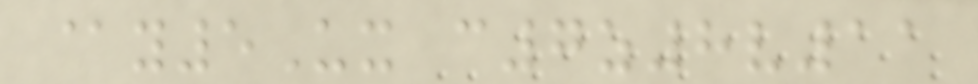@y5Ux c7z8v11
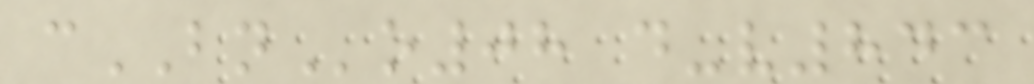cBNo08 d-v843
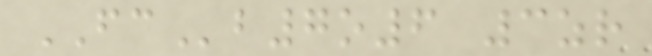FCb7o6 3zr
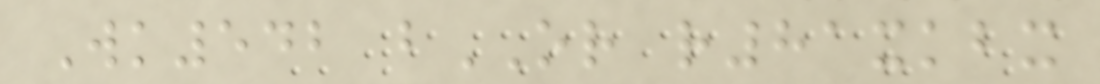Wk542 bOR r81xkbx
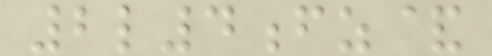2l4fz&
